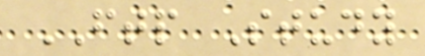FTP Study
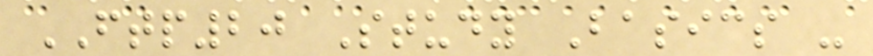FTP20 Study Basics -
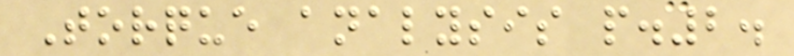Torque analysis p.2.
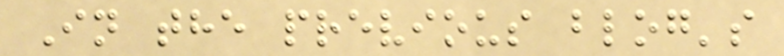In the previous blog's
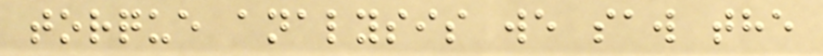torque analysis we saw the
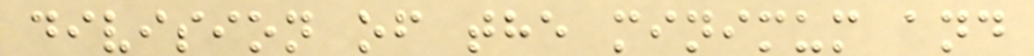division of the minimum and
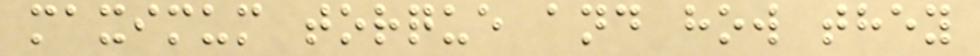maximum torque and how they
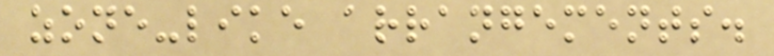zone-like arrangements.
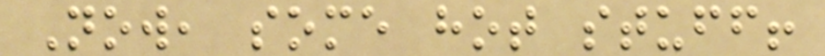Now, some hot stuff!
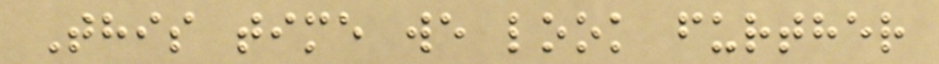This time we look further
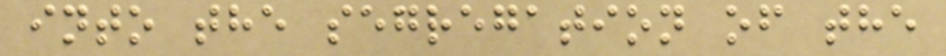into the segregation of the
